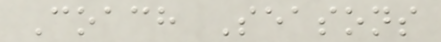Coach Seasons
